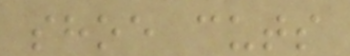shoe cuts
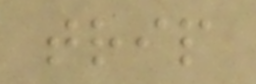trip
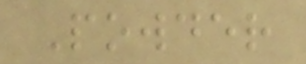Powder
